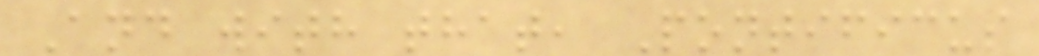And with that, Pontificus
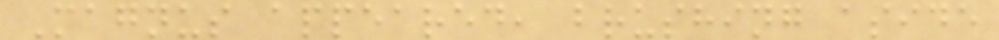Magnus appeared, brushing aside
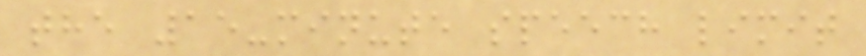the 15-minute speech limit
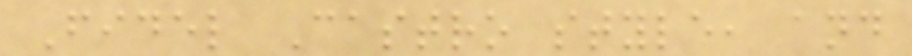Fidel Castro style, and
